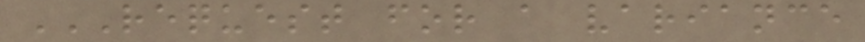REQUEST FOR A VARIANCE
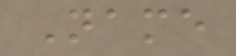Name
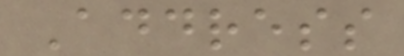Address
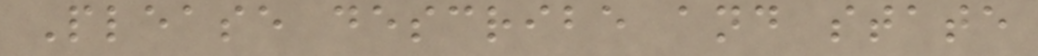Please describe and state
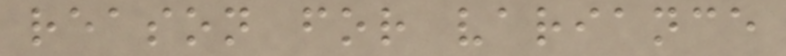reason for variance
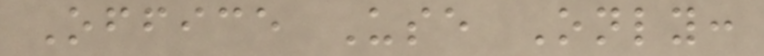Office Use Only:
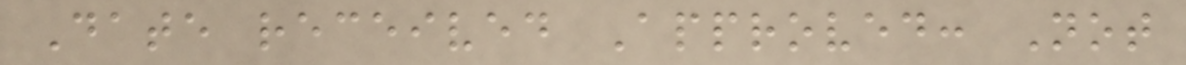Date received Approved: Not
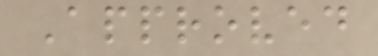Approved
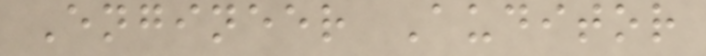Engineer Auditor
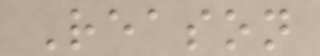Reason
